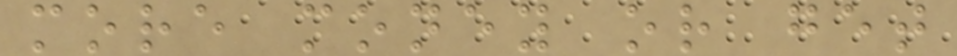more money or get
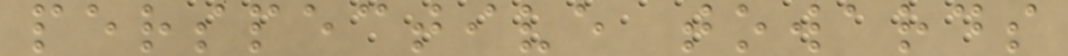perspective towards
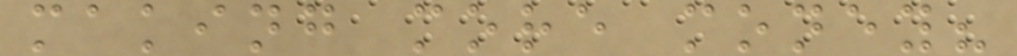making more money?
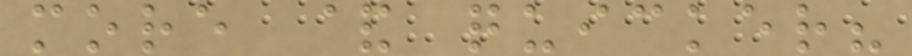more & quicker?
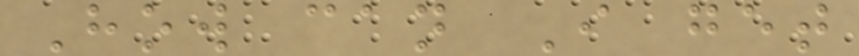How can I get
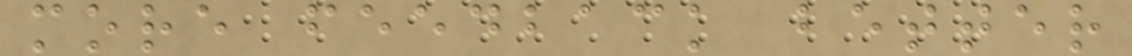more feedback better
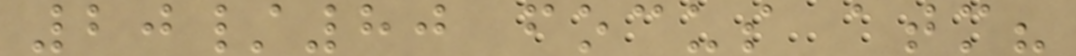20/80 focus atm?
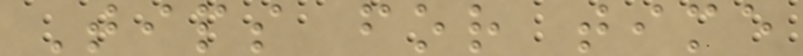Tips for time
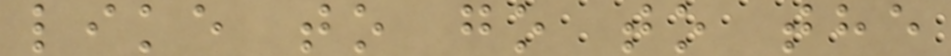like to go to the
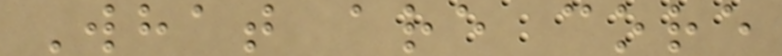What are core
